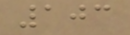103
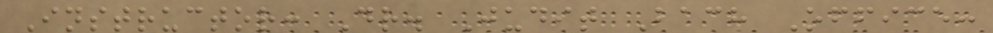Instructor: Dr. Judit Bach Office:
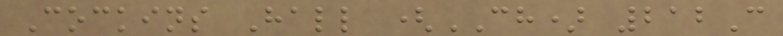Cockins Hall (CH) 212C
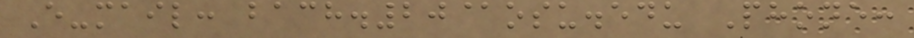E-mail: bach.20@osu.edu Phone:
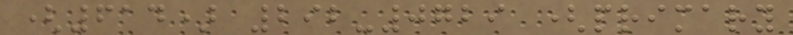(614) 292-0729 (primary
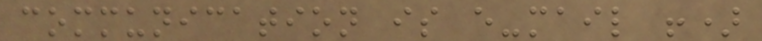communication is e-mail !)
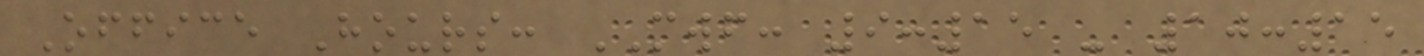Office Hours: MWF: 9:15 - 10:15
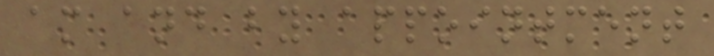am and by appointment
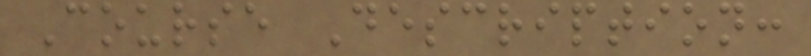Course Description:
